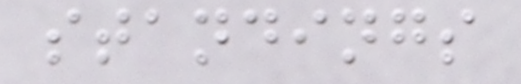standings
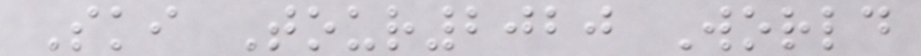Ski Tour2020 World
